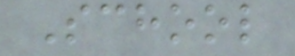School
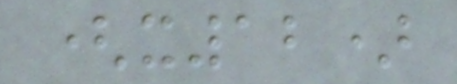(x12)
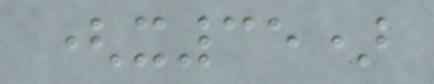(x35)
